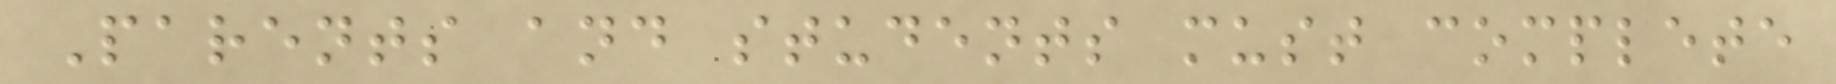Parents and students must complete
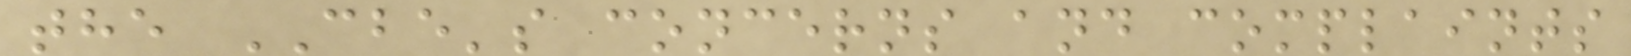the CBE's concerns and complaints
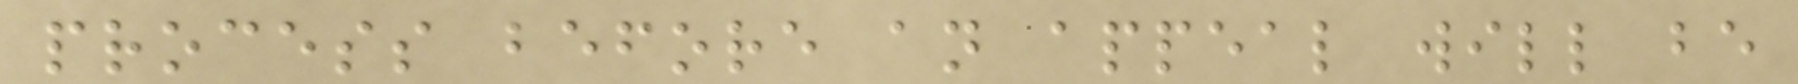process before an appeal will be
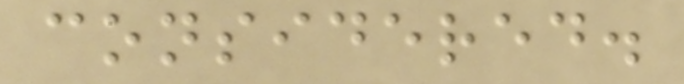considered.
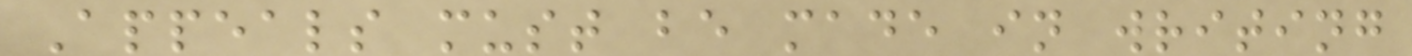Appeals must be made in writing
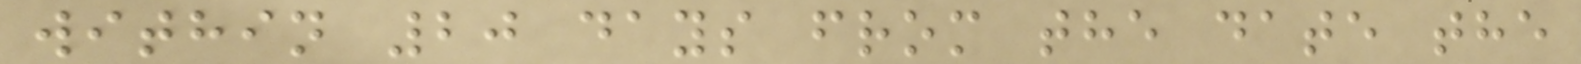within 20 days from the date the
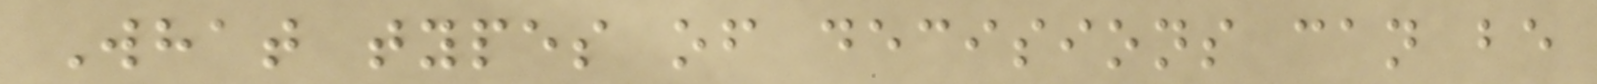What types of decisions can be
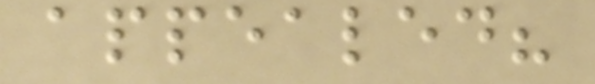appealed?
